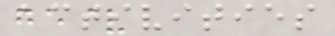activities
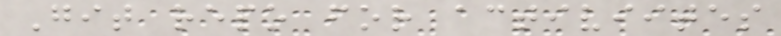Git repo for activiites
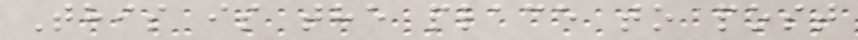This is the place to post
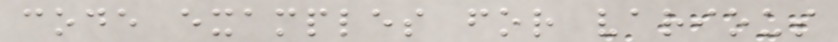code examples for various
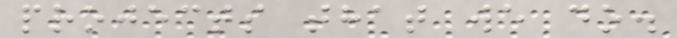projects that we do.
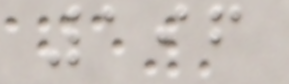196
